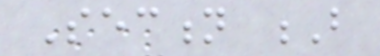Section B
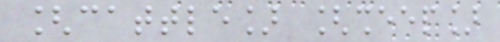[cattle] [sheep]
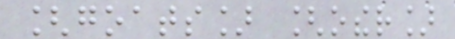[goats] [other]
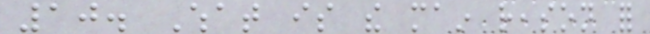10. What is the main reason for
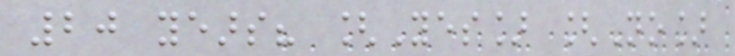20 years? [Yes] [No]
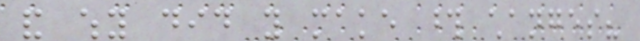and why did you make those changes?
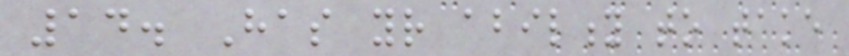14. Has your ability to take
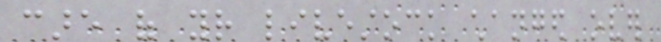care of your livestock changed over
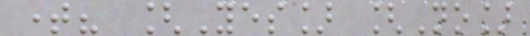time? [Yes] [No]
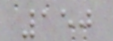150
